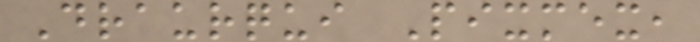Draurqui Pixmex,
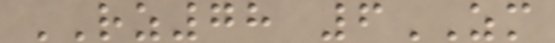RZ78 6ZM
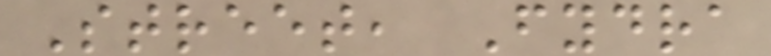Street, Fydra
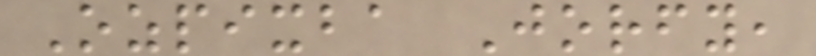Ozpixba Jorfy,
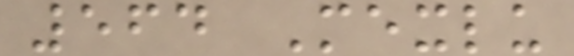564 Mexlu
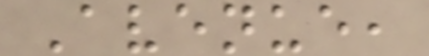Avenue,
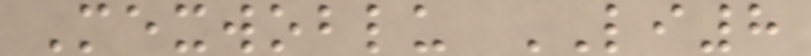Mexwoblu LI8
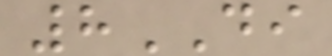8DI
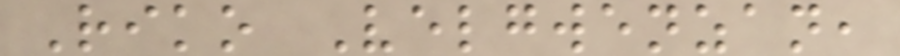Riko Velgwenzan,
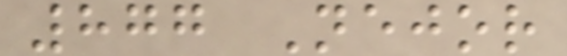877 Nejor
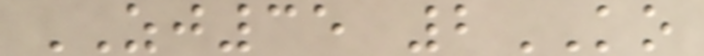ZJ35 2KO
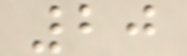20
